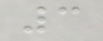3
